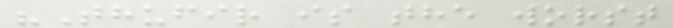"Thufir is the worst
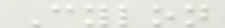Cylon
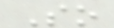So
